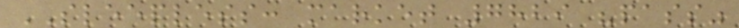SLEEPLESS: market 7829 "pass"
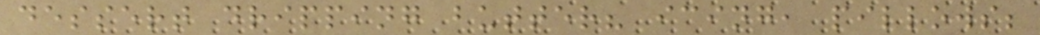dessert dripping butter? icing, pillows;
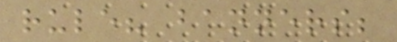rule? banners;
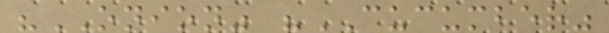"ONION" "CUCUMBER"
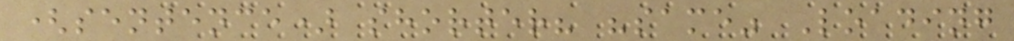(sentence) shorter? "same" Loading
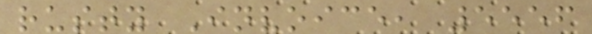rusty Invoice, 5556
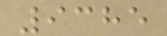9385
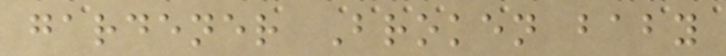gardener Broken baby
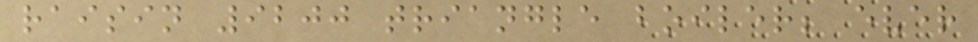raisin 9200 triangle boiler; ever
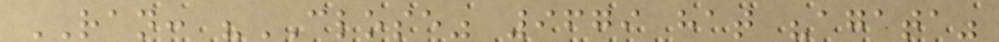RAN: "CLOSE" 9679 hat "agata"
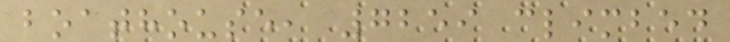boathouse, 7259 climbed
